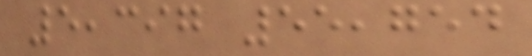5,397 55,754
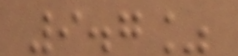9.7%
